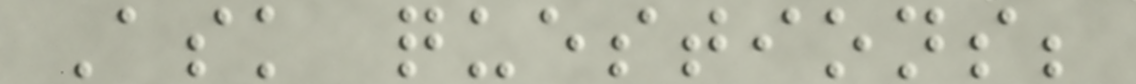Ask questions;
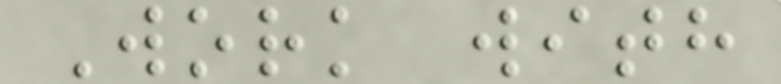Work with
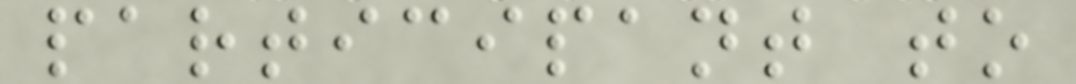participant to
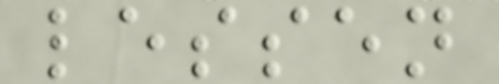lessen
